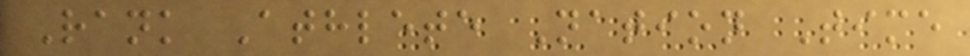Rank Athlete Nation Time
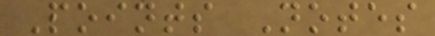Points Notes
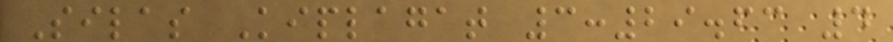Silas Kiplagat 3:29.63 4
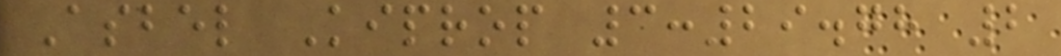Asbel Kiprop 3:29.78 2
